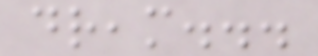dream...
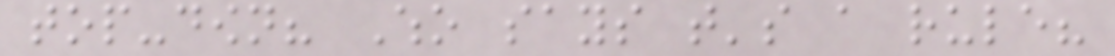top-down? Who says that's a rule?
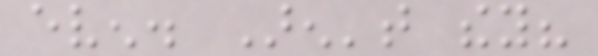even. Aren't they?
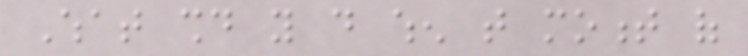What should you do when that moment of
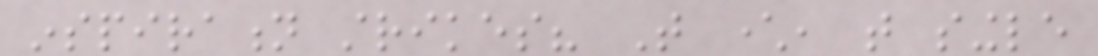inspiration strikes? That character, that single
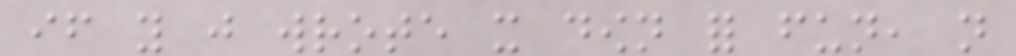if you just wrote it down for fun, not
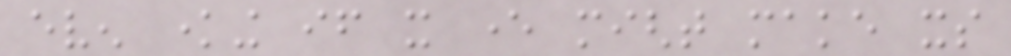even knowing if it ever might make its
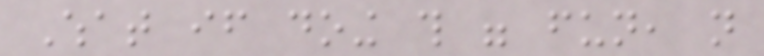What if doing this were fun, not
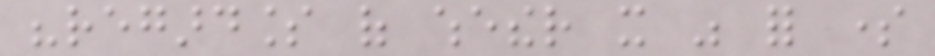"regardless of whether it was for some
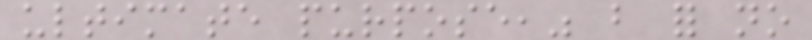ultimate purpose," but for no
